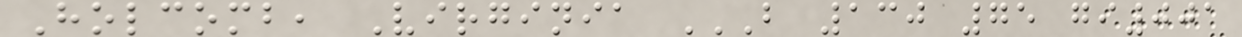Holcomb, Virginia B 130 75 GI001
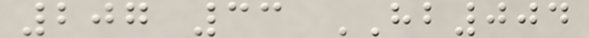207 33 HB004
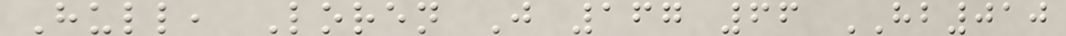Hull, Loren J 167 66 HB010
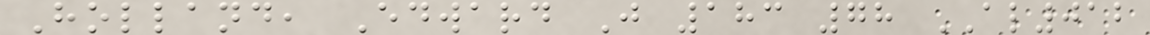Holland, Edward J 183 78 AL012
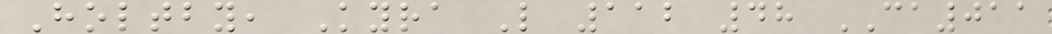Holtby, Kyra L 112 48 CA011
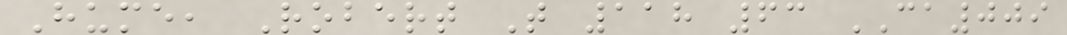Hume, Robert T 118 63 CA009
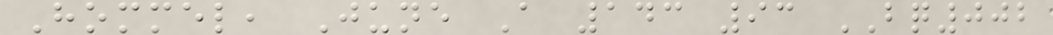Hommel, June A 143 93 BQ002
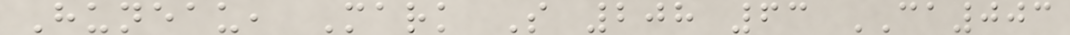Huneau, Mark S 208 63 CA003
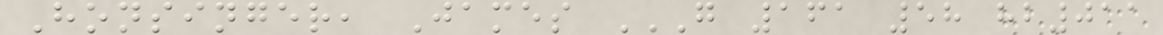Honsinger, James G 161 58 HB011
